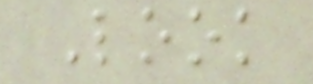Look
